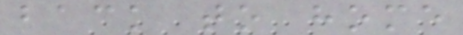back to home
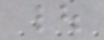|
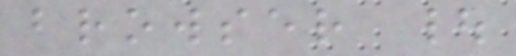browser |
